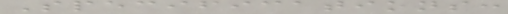Specifications:
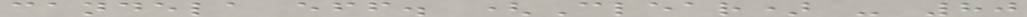candela eff. (Clear) - 80
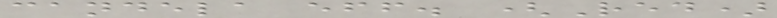candela eff. (Red)
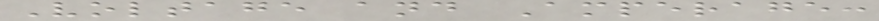Voltage and Amperage:
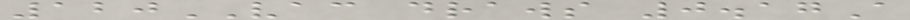120VAC draws 0.17A
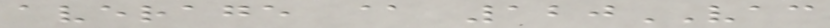average @ 120VAC
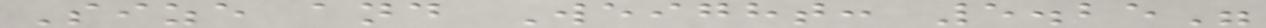Size and Weight: 5.25"
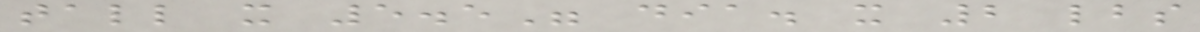tall x 5.5" dia. x 2 lbs
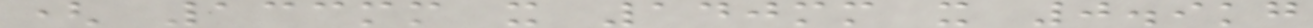( 133mm x 140mm x 0.9kg
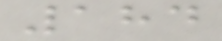184
